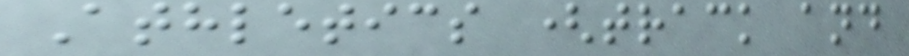Athletics (track and
